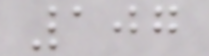107
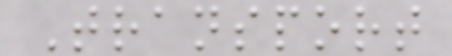Transport
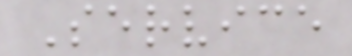Service
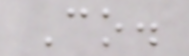Co.
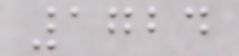1724
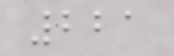221
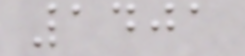1401
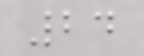24
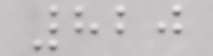820
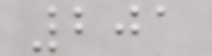201
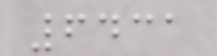6431
